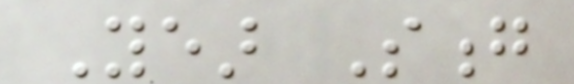Year Song
